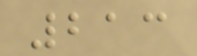213
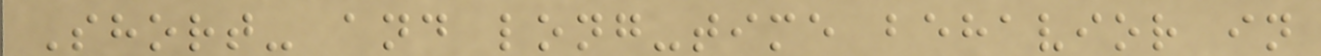Short- and long-time behavior in
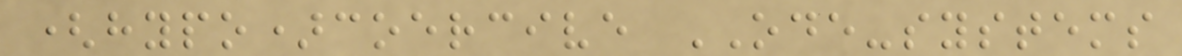(hypo)coercive ODE-systems
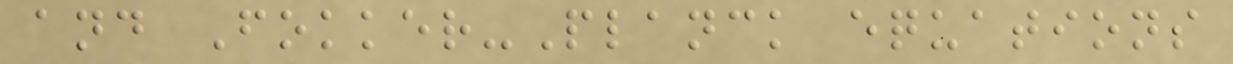and Fokker-Planck equations
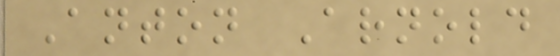Anton Arnold
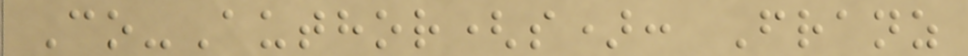Co-Author(s): Franz
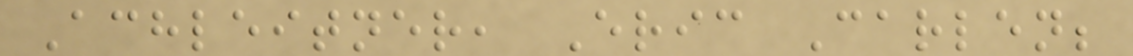Achleitner, Eric Carlen;
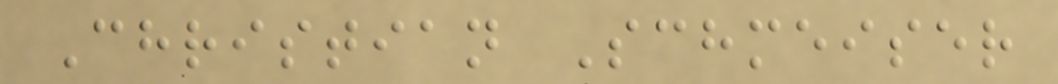Christian Schmeiser
